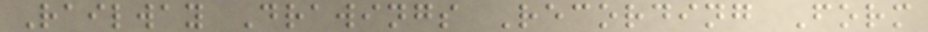Railway Drawings Recording Form
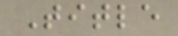Title
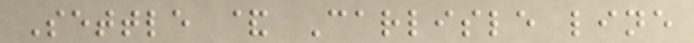Settle & Carlisle line
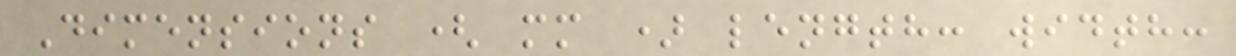Dimensions ( mm ) length: width:
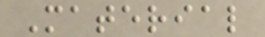Material
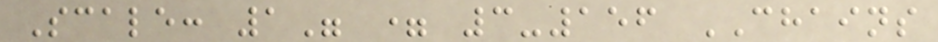Scale: 1" = 3-156 CHAINS
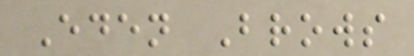Eden Brows
